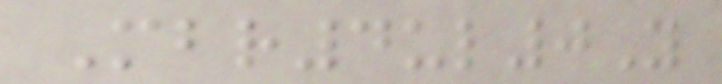Mbr4ul0Y
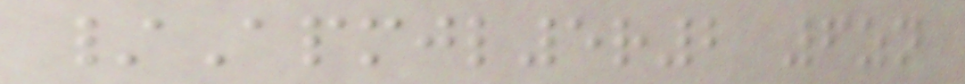/Apmjl5r2 6zn
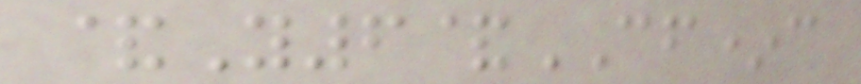&Y6&CF*c
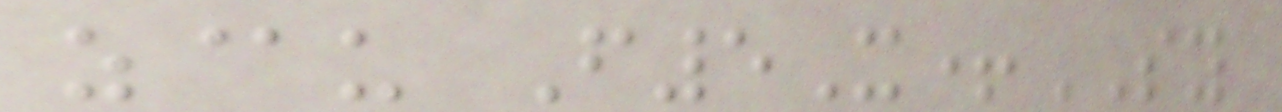z@u F5X+SY
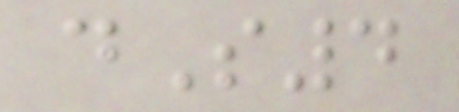dS4
